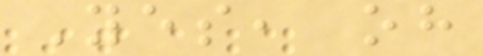Yes, oh
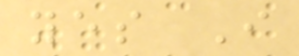yes I
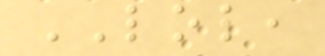LOL,
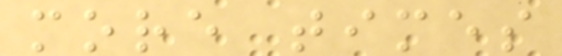more times
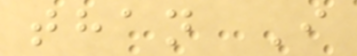than I
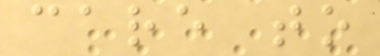care to
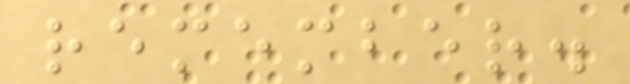remember.
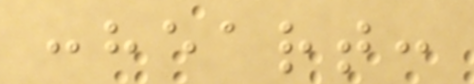:heart:
